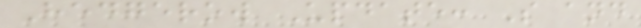Hedgerow Update: S and
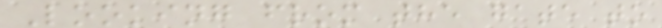Looking from the gate to
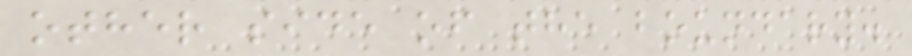other side of the boundary.
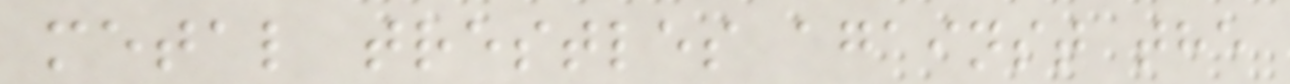metal trestles against the
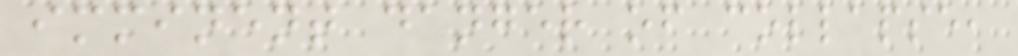imminent danger of collapse,
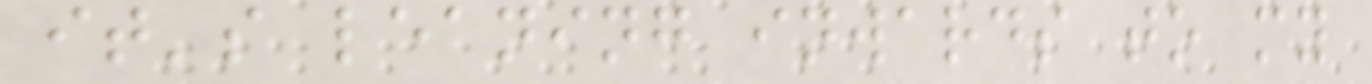it's leaning inwards to my
